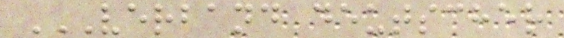VERBAND DEUTSCHER
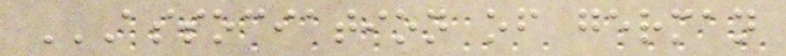ASSOCIATION OF GERMAN
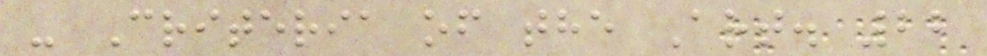- Criteria of the Art. 22
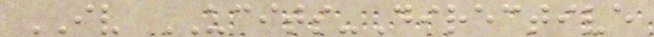IV UCITS-Directive
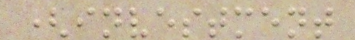(investment
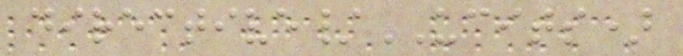directive/UCITS)
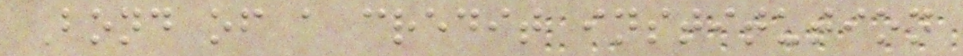Bond of a credit institution
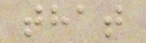that
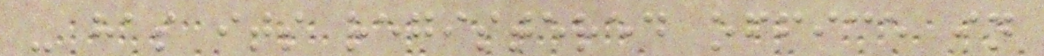- has its registered office in
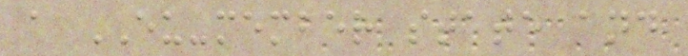a EU-member state and
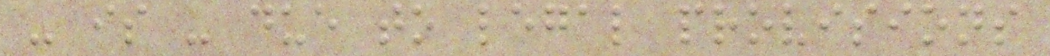- is - due to legal provisions
